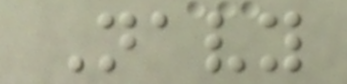Navy
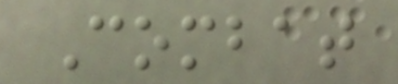Combat
